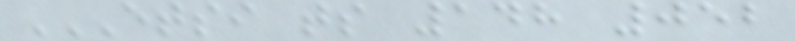ETSI TS 148 052
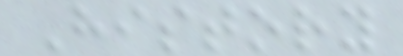History
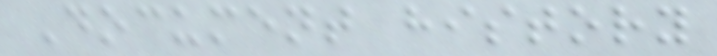Document history
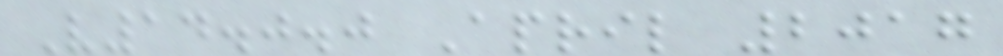V14.0.0 April 2017
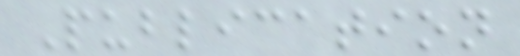Publication
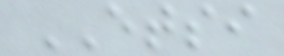ETSI
